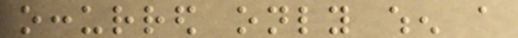occurred only when a
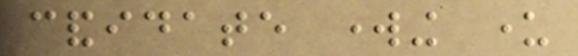candidate working under
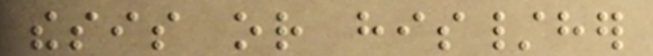thesis or his/her
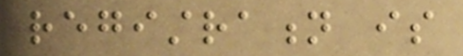registration is
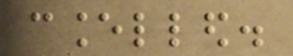cancelled.
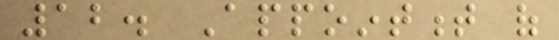12. Appointment of
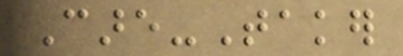Care-Taker
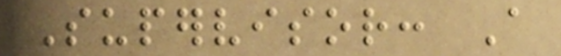Supervisor: A
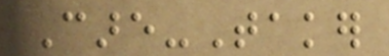Care-Taker
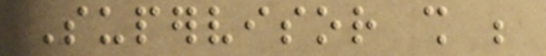Supervisor shall be
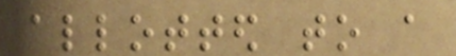allotted to a
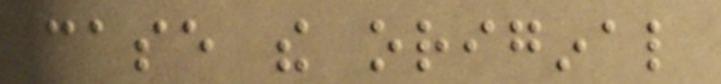case the original
